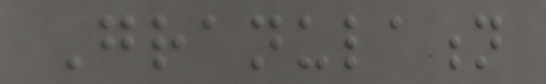Granulation
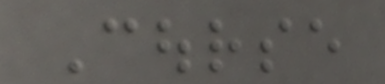Course
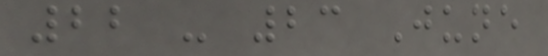22 - 23 June
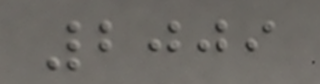2009
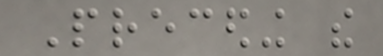Preceding the
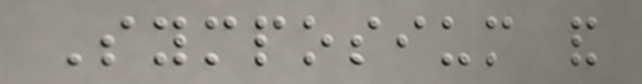Symposium and
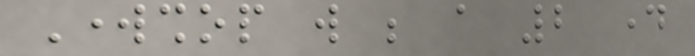Workshop will be a 2 day
